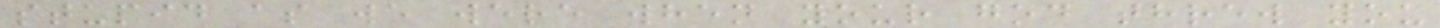stupid as we were when your god threw you
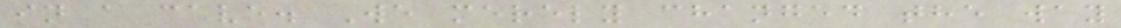in a cave. We merely changed the way
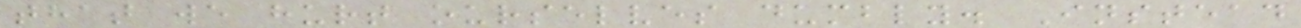that we hurt ourselves dumbly. Instead
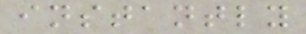instantly
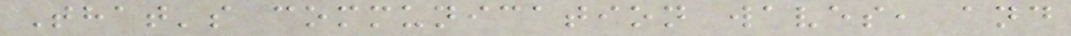That's communication waves, and
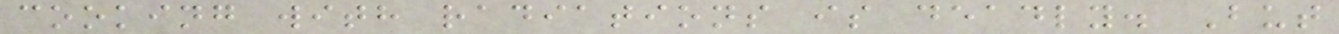cooking with radiations is deadly. But
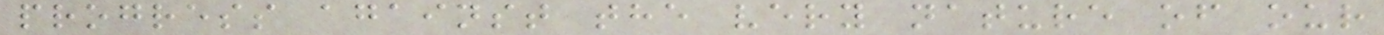progress against the very nature of our
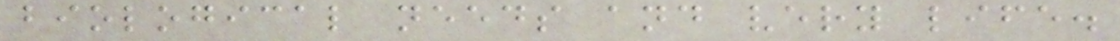biological needs and very life.
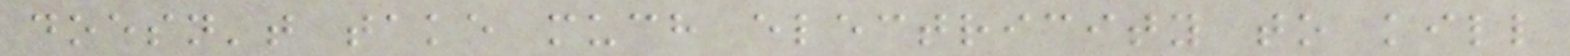doesn't take much electricity to kill
